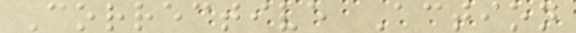Corrective Action
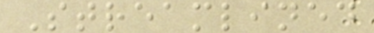Streamlined
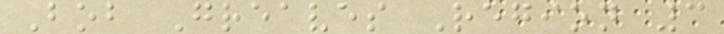Bob Greaves Region 3
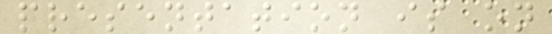presentation is on
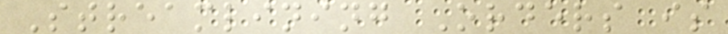Streamlining Orders is
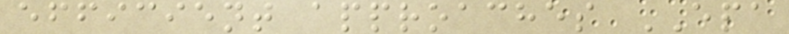efficient approaches EPA
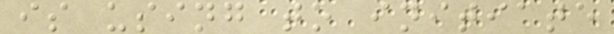is using to initiate
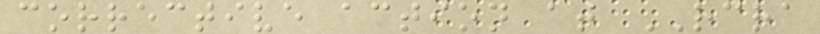corrective action at RCRA
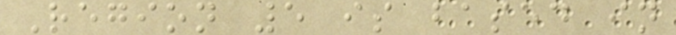Region 5 is based in
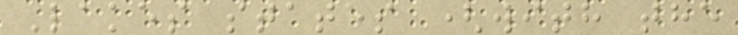Lakes states (with the
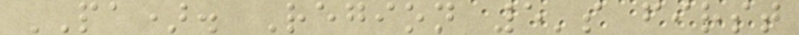PA). Region 5's first
